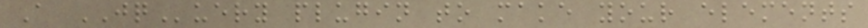A JQuery plugin to make your elements
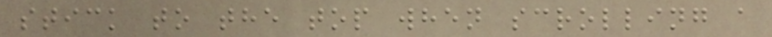stick to the top when scrolling a
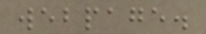webpage.
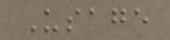Usage
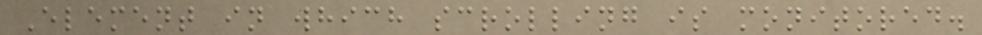Element in which scrolling is monitored.
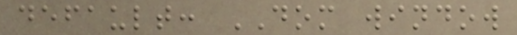default: DOM window
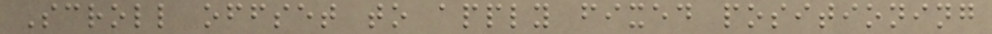Scroll offset to apply fixed positioning
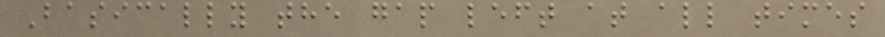Basically the gap left at all times
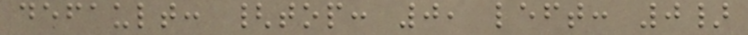default: {top: 0, left: 0}
